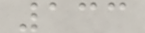133
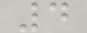4
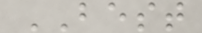BEST
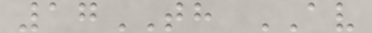17TH AV
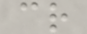cr
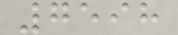7598
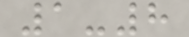1-8
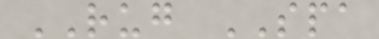RUG SPA
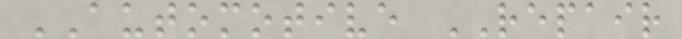AUTOMOTIVE REPAIR
